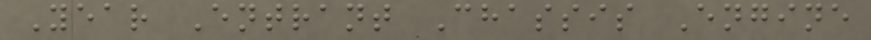Year Entrant Chassis Engine
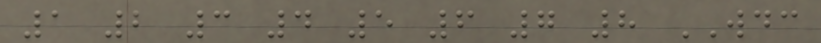1 2 3 4 5 6 7 8 WDC
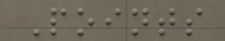Points
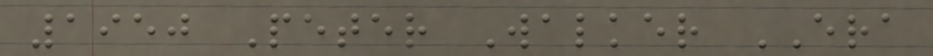1950 Peter Walker ERA
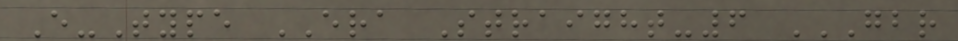E-Type ERA Straight-6 GBR
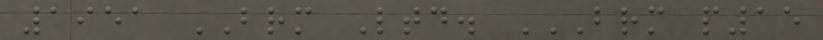1951 BRM Ltd. BRM P15
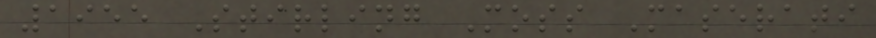1955 Stirling Moss Maserati
